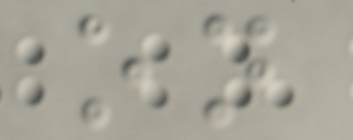on
